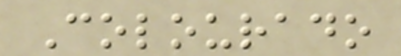Colourado
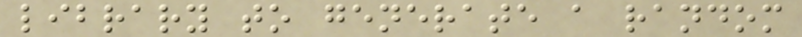library to generate a random
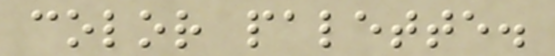color palette.
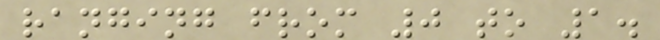ranging from 0 to 1.
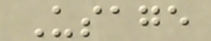Usage
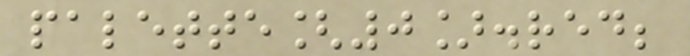palette[0].red;
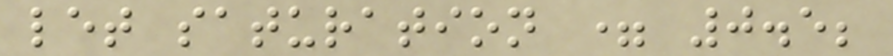let saturation = 0.5;
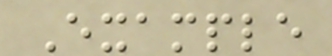Example
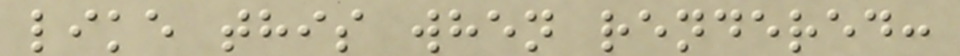like this when rendered:
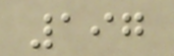197
